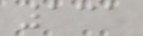131
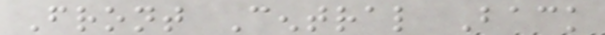Front Central Back
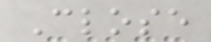Close
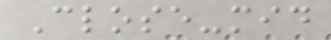Close-mid
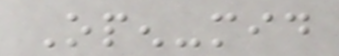Open-mid
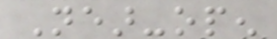Near-open
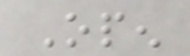Open
